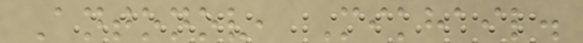Antonov, Mikhail.
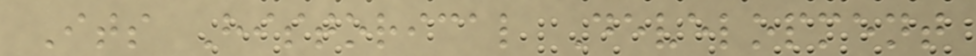Its Historical Development
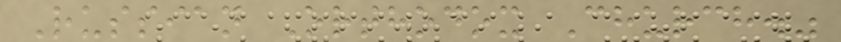Russian Orthodox Church."
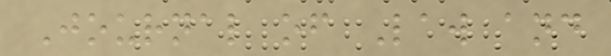Journal of Law and
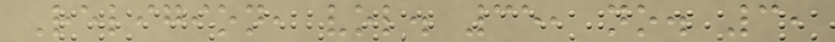Religion, vol. 35, no. 3,
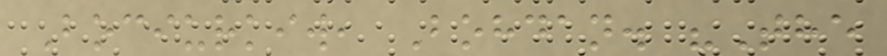Bociurkiw, Bohdan. "The
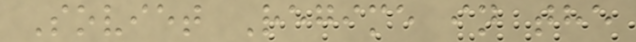Soviet Regime in the
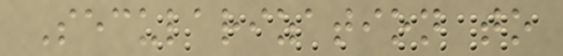Secularization to
